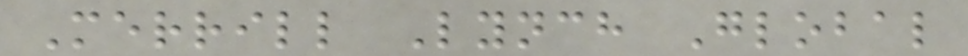Merrill Lynch Global
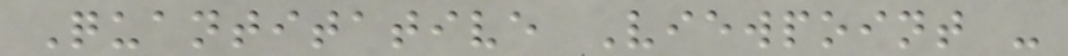Quantitative Viewpoint -
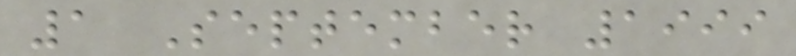1 September 1999
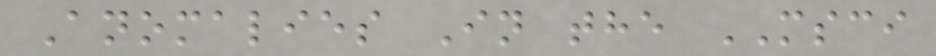Anomalies In the MSCI
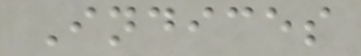Indices
